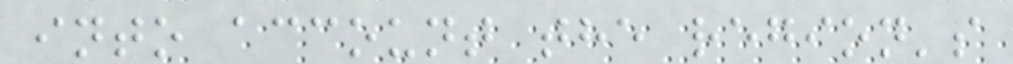into account the region's
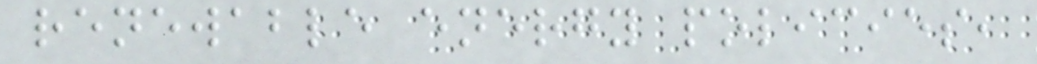renewable energy policies,
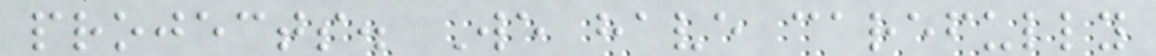projects. We have carefully
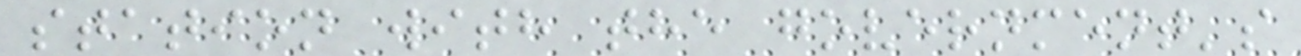station with the government's
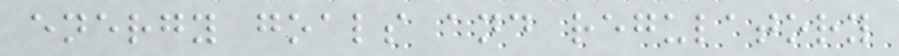energy goals and regulatory
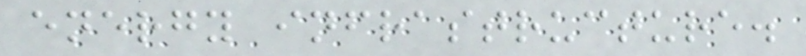energy infrastructure.
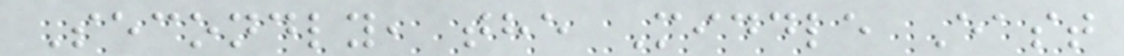Secondly, the Middle East
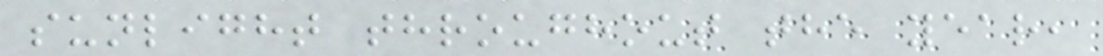sunlight throughout the year,
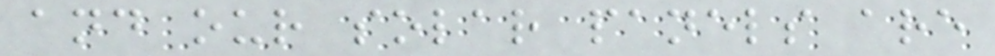and our solar panels are
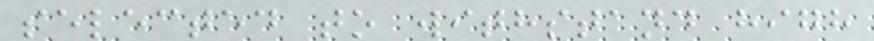selected to withstand high
